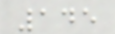145
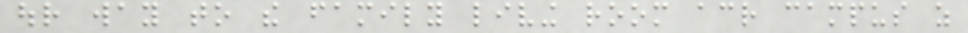our way to the family living room across campus as
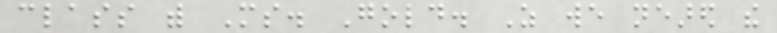class with Ms. Gold. As we neared the
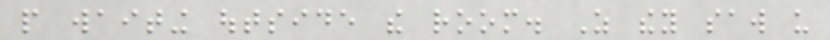people waiting outside the room. As they saw us
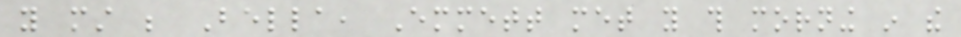you must be Bella, Emmett met you this morning in the
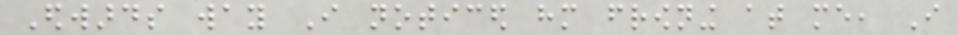Edwards way I noticed him frowning at me, I
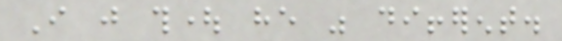I just thought he was different.
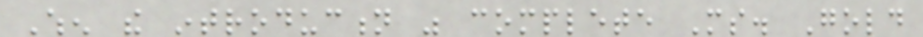When the introduction was complete Ms. Gold
